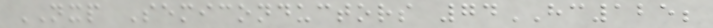NXP Semiconductors 74HC125;
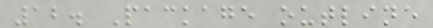12. Package outline
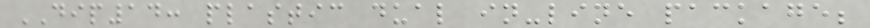DIP14: plastic dual in-line package;
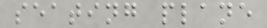seating plane
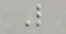L
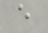e
